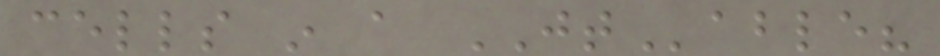cells in a JTable?
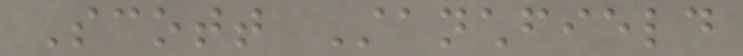Scott Stanchfield
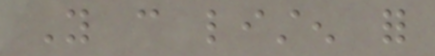You can listen for
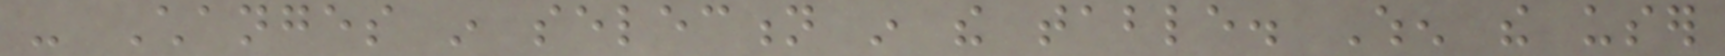- Changes in selection in the table. When the user
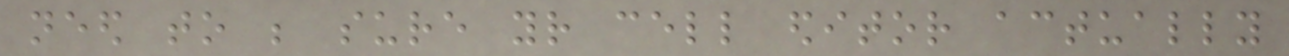need to be sure your cell editor actually
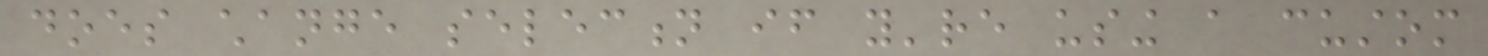does change selection if you're using a custom
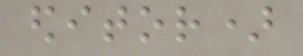editor)
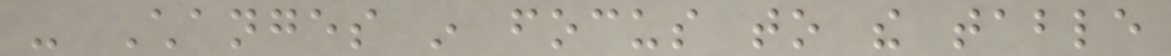- Changes in focus to the table
